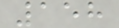158
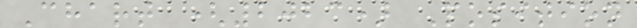Chart (2023) Position
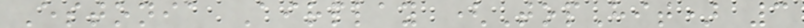Estonia Airplay (TopHit) 3
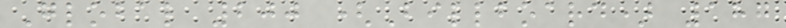Global 200 (Billboard) 187
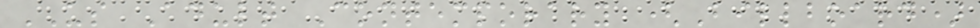US Adult Contemporary (Billboard)
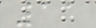11
